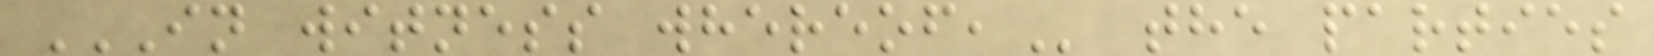IN WITNESS WHEREOF, the parties
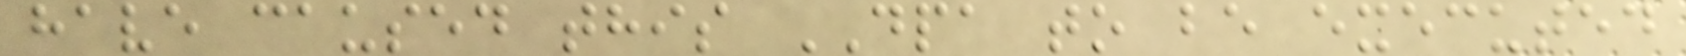have caused this DPA to be executed
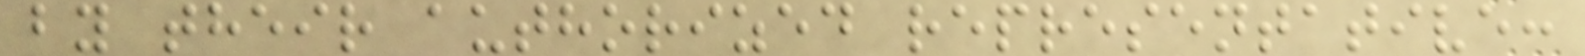by their authorized representative:
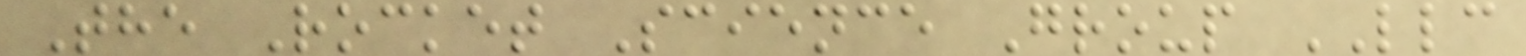The Rocket Science Group LLC
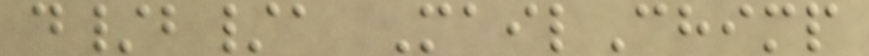d/b/a MailChimp
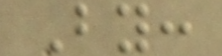By:
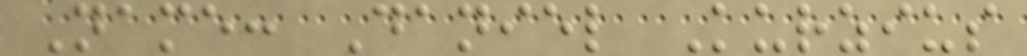Name: Daniel Kurzius
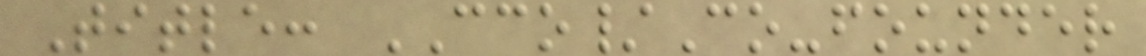Title: CCO/Co-founder
